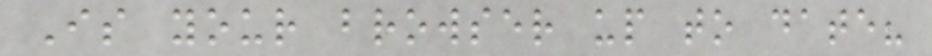Is your browser up to date?
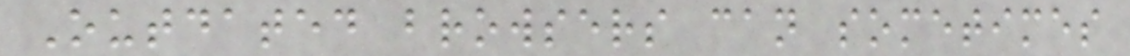Outdated browsers can sometimes
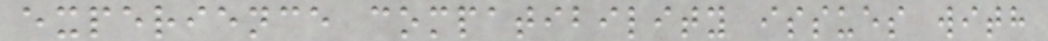experience compatibility issues with
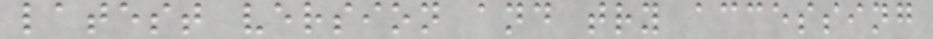latest version and try accessing
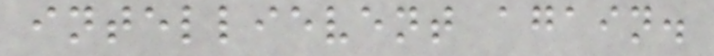intellievent again.
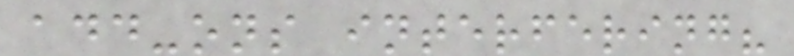add-ons interfering?
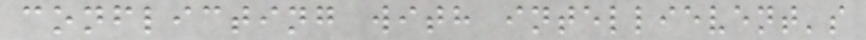conflicting with intellievent's
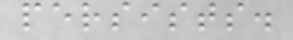persists.
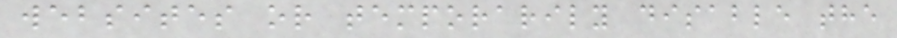websites or temporarily disable the
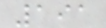191
